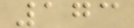173
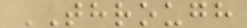THROUGH
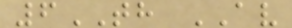6TH AV
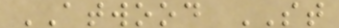ATWOOD ST
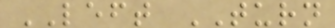LEFT TURN
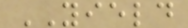YIELD
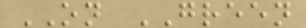ON GREEN
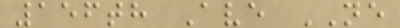156th Ave NE
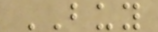BUY
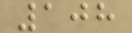108
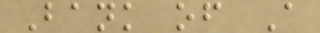Bank of A
